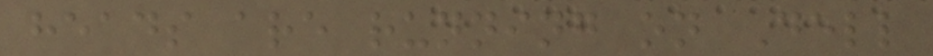heads are running on Dell
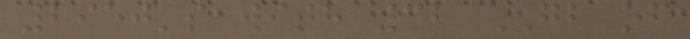2950's with 32 GB of
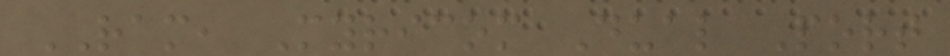RAM, Myricom Dual Port
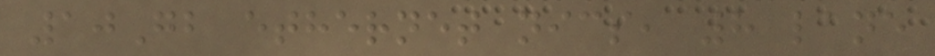10Gb ethernet nics, 8 lane
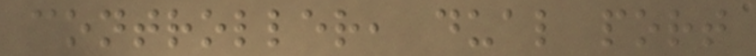controller, dual port
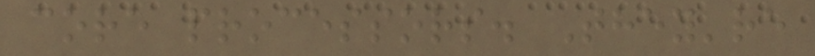core processors. They're
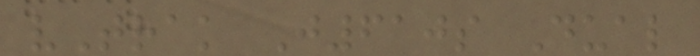vTrak J610s Dual
